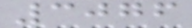3076
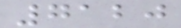7120
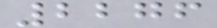2276
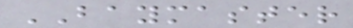BAYMASTER
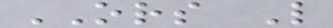ORS L
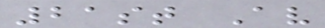21st Av
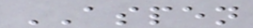ASPEN
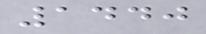1440
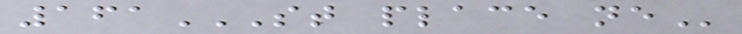161ST PLACE NE
